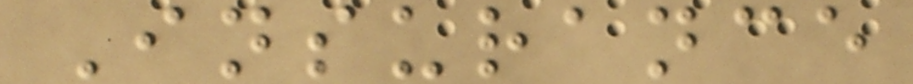Insurance
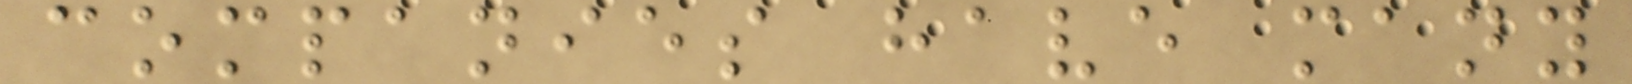companies have many
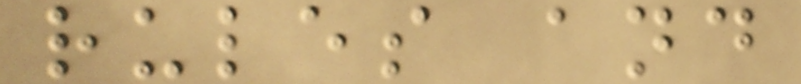rules and
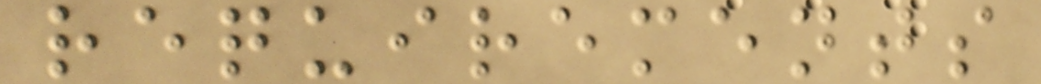requirements
